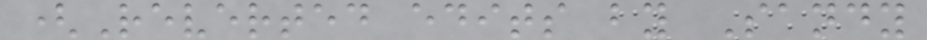(Reverted edits by Sandy
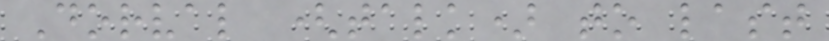Dorval (talk) to last
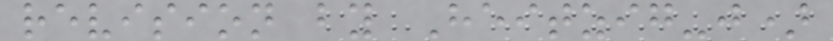revision by Heitzig-j)
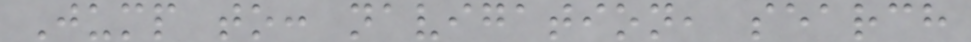Jump to: navigation, search
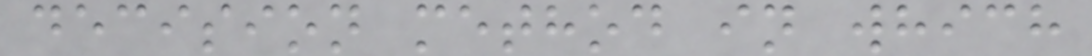decision method in which
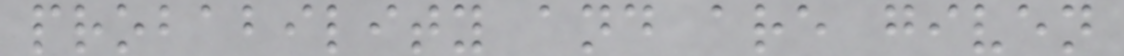probability and are given
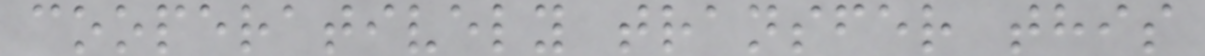cooperatively transfer this
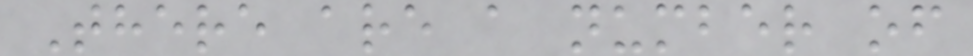There are a number of
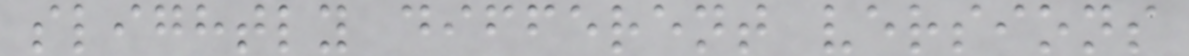slightly different versions
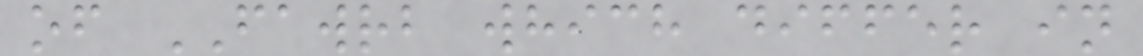of FAWRB which differ in
